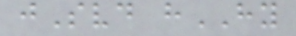jSvd hHY
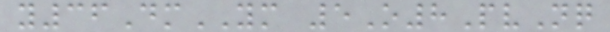y36DmYM 5O8PvNq
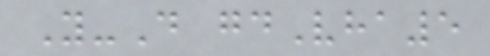Y-D gdVha5
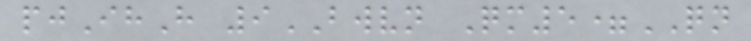pjIhH 9BWVN Qm5=QN
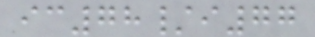ic78/i77
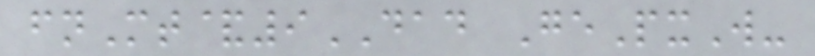fnMt&9DAD GePxW-
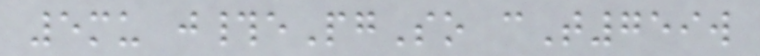5mu j#ePgSo cT759w
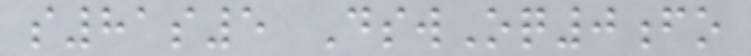s81s5 DswOq0fo
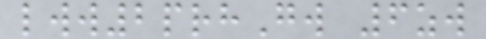lww2prhGw 6zw
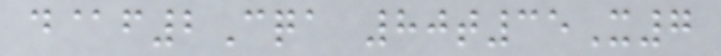d@f2Cqa 80t35X7
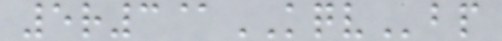5r3@KQVbp
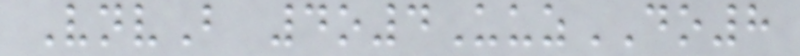VnvB 4o4UuzDO8
